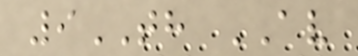9TH AV
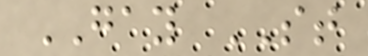GAY ST
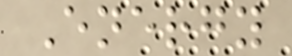Energy
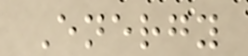Energy
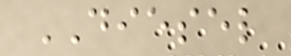DIESEL
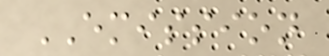EMISSION
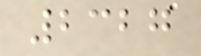2327
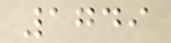1749
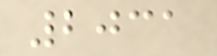2031
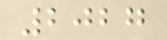2027
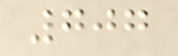707
